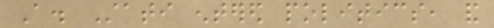A. Stati entered politics, and
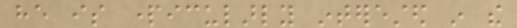he is particularly interested in the
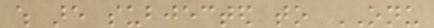which are subjected to ONU
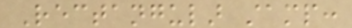Rectangular stamp:
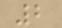2
